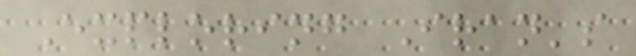Exploring Iran's
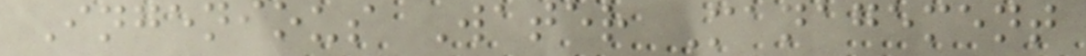Ingenious Water Management
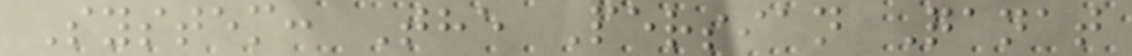System: The Persian Qanat
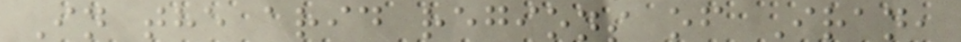In the arid regions of Iran,
